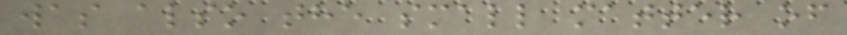was also the small matter of
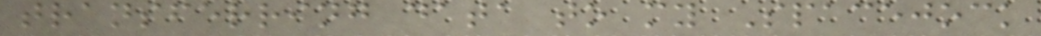transferring data to my Spacejock
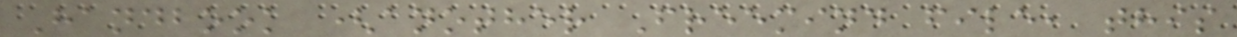Handbook (another Freemind file, this
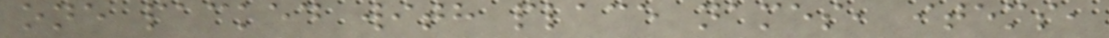one packed with place names, items,
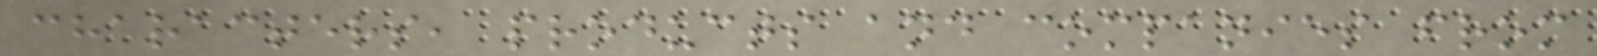characters, products and companies from
